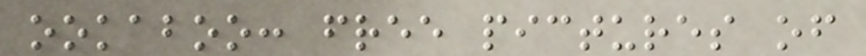ookaboo: free pictures of
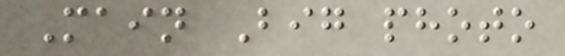Main Big photo
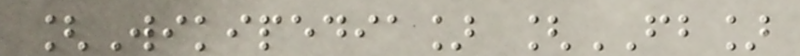[Wikipedia] [FB]
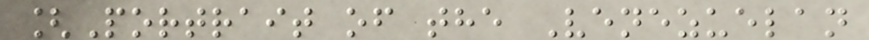[Portrait of the Venezuelan
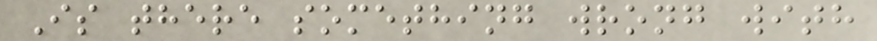Is there something wrong with
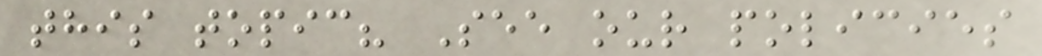this topic? See our policies
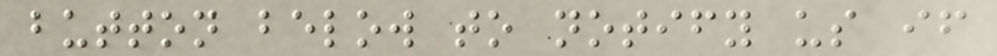button below to notify us if
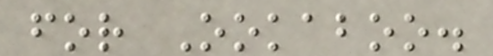for Ookaboo.
